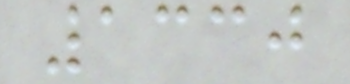1330
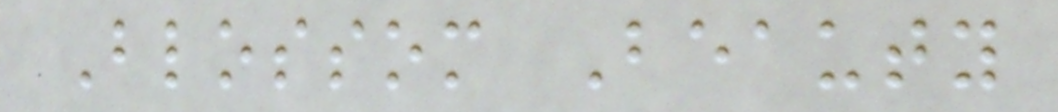Blossom Beauty
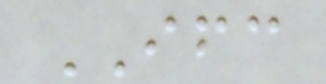IFC
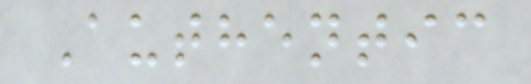Authentic
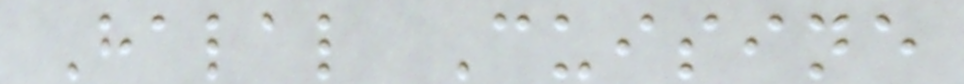Halal Cuisine
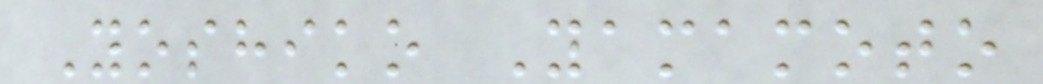Yoshiko Yamamoto
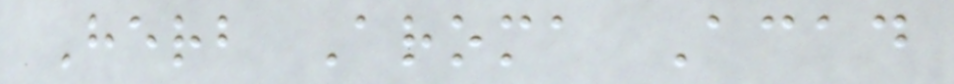Herb Aroma Acad
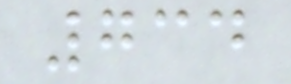734
